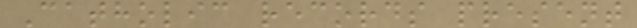Catholic records present
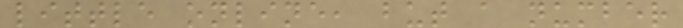little online, but a number
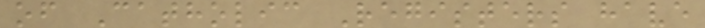of Catholic Registers have
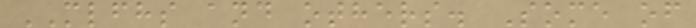MLFHS and others. Some of
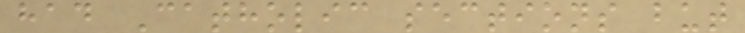had Catholic sections but
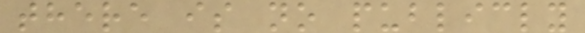there is no publicly
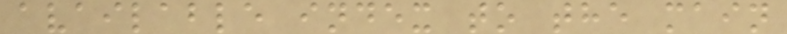available index to the main
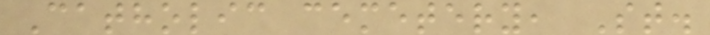Catholic cemetery, St.
